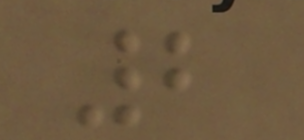2
